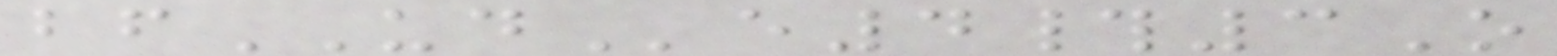bfUDe4#3O
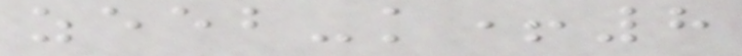zeeb-k+8
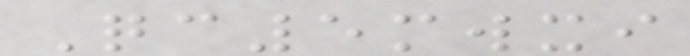Qc5mwxi
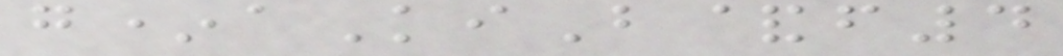g*aKiB&f4
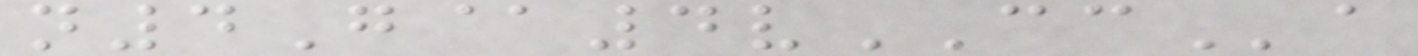n4G@4vCCa
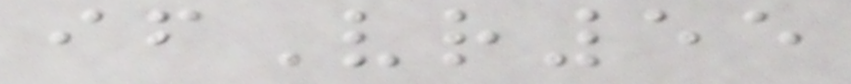ifVr55
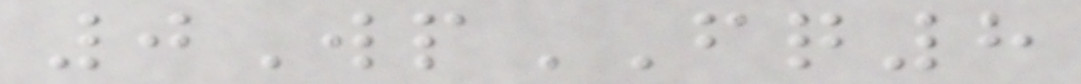0WpFQ8
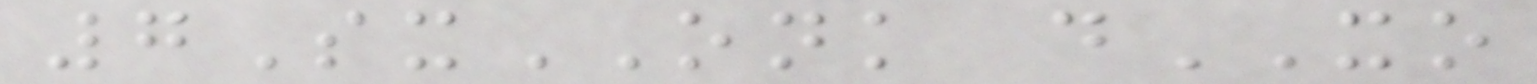7SxONK dXO
